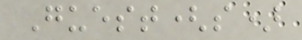Guest(s)
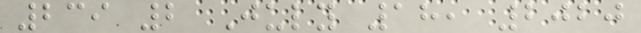239 2 July 18, 2020
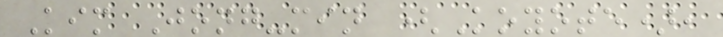Kim Jong-min (Koyote),
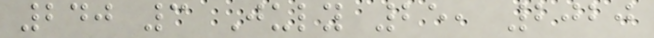240 3 July 25, 2020
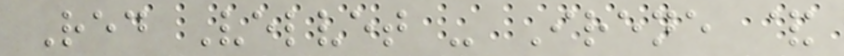Red Velvet - Irene &
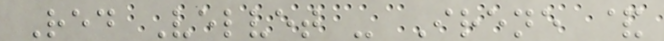Red Velvet - Irene &
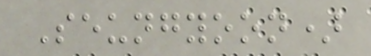Seungyoon)
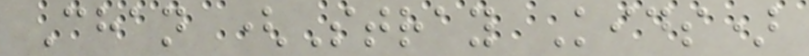Chan (Stray Kids)
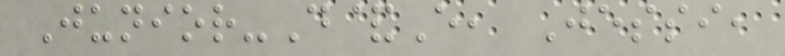Junior-D&E, Jessi,
